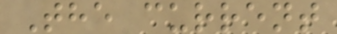The current
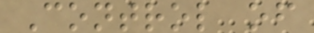Control of
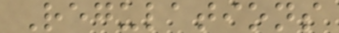Regulations
